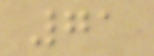71
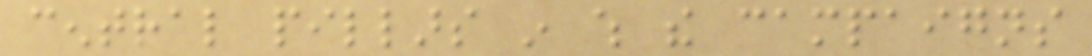central pillars in which the campaigns
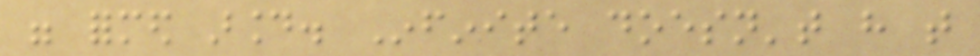were formed around. Infinite doesn't have that
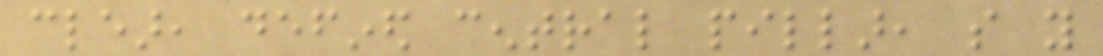clear, defined central pillar, so you
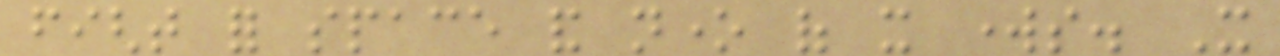fight for space and none of it works. It
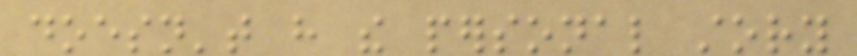doesn't have the personal story
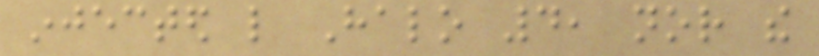injected like Halo 4, nor the
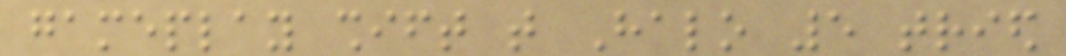gameplay shift that Halo 5 tried
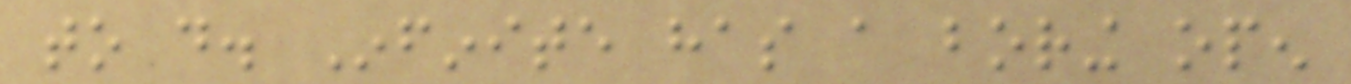to do. Infinite has a boring open
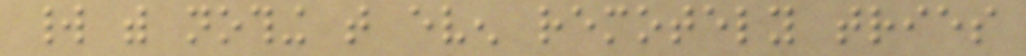world with nothing that even remotely tries
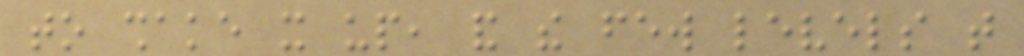to shake it up, and the few levels that
